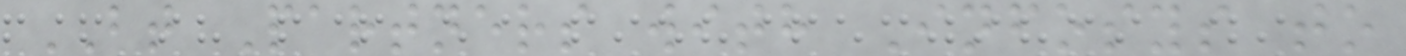BT Partners with Infosys to
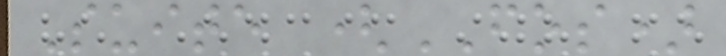Suite (FOS)
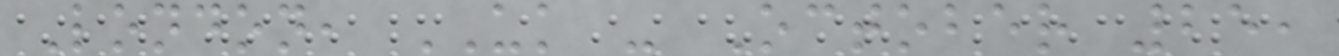London, UK - October 25,
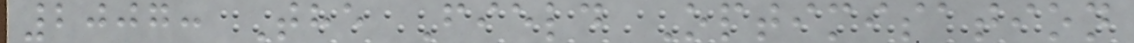2007: The Field Optimisation
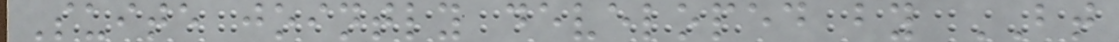Suite jointly developed by BT
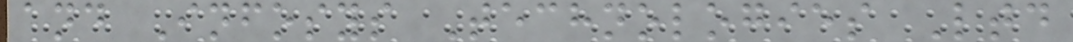and Infosys Technologies Ltd
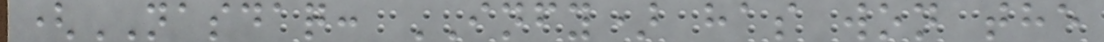(NASDAQ: INFY) has won the
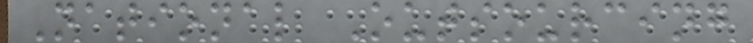National Outsourcing
